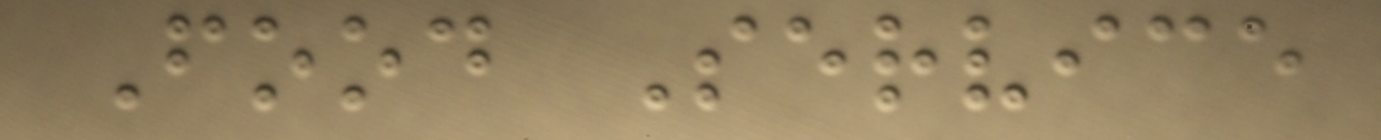Food Service
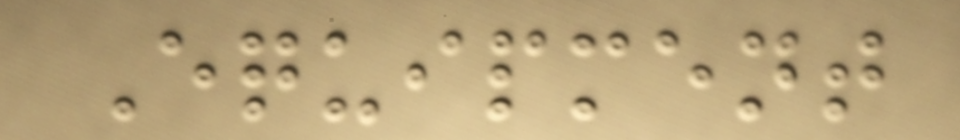Equipment
